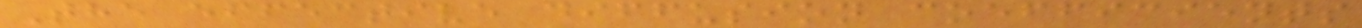The effective diffusion coefficients
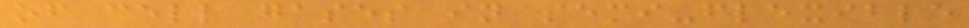of cell gases in semi-flexible
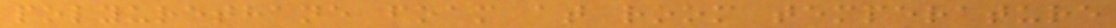polyurethane foam at room temperature
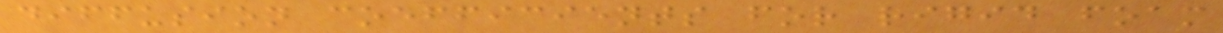diffusion coefficients for rigid foam
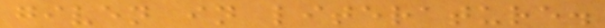given in literature.
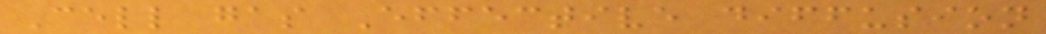Cell gas Effective diffusion
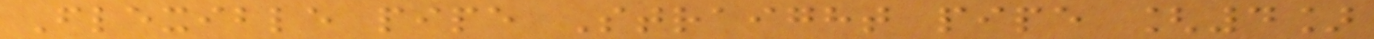Flexible pipe Straight pipe [4]
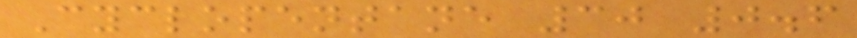Cyclopentane 30 0.6
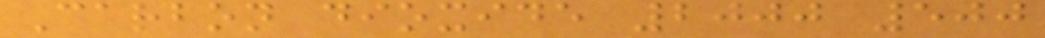Carbon dioxide 2000 500
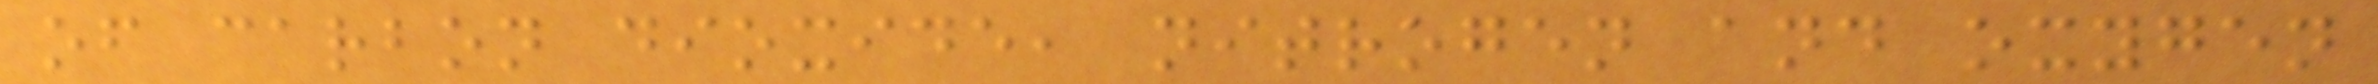of carbon dioxide, nitrogen and oxygen
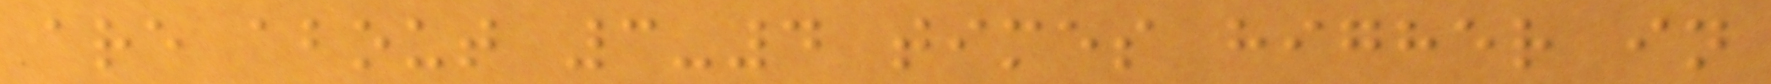are about 3-4 times higher in
